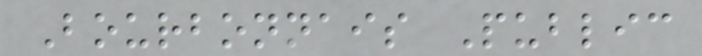Bourbonnais Public
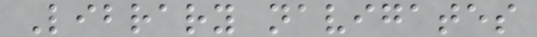Library navigates
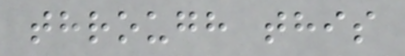through this
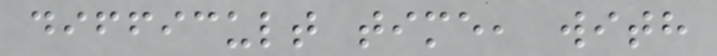difficult time, with
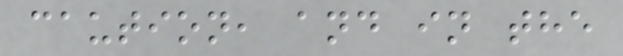caution, and in the
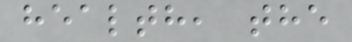health, the
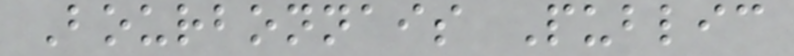Bourbonnais Public
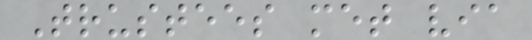Trustees met via
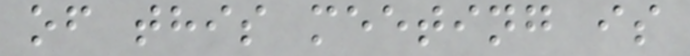of this meeting is
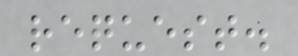request.
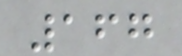167
